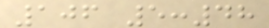106 5:48
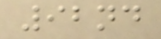92nd
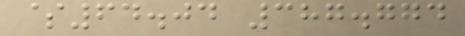$64.04 387.774
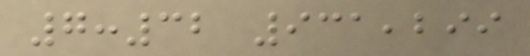7:32 931,299
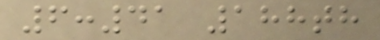6:41 188th
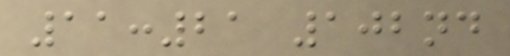11:21 102nd
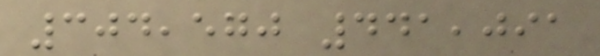304,570 441,091
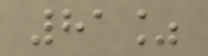81%
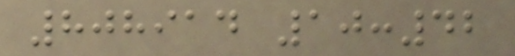808914 10:42
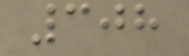308
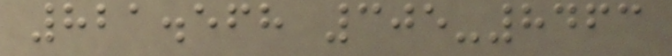821.568 305-8463
